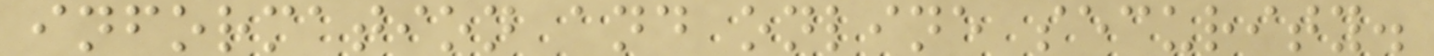information and online security.
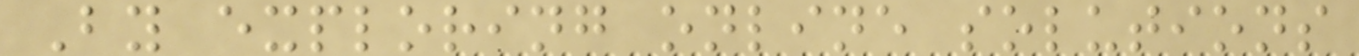By exploring online solutions
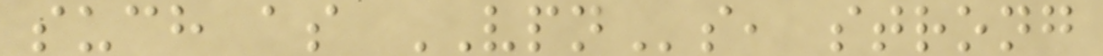such as VPNs, strong
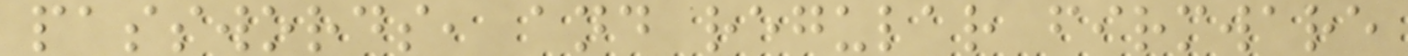passwords, and regular firmware
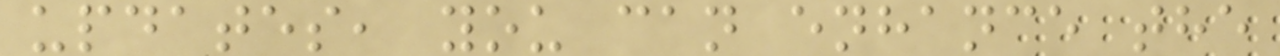updates, you can enhance the
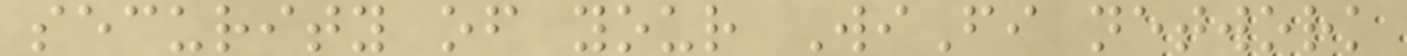security of your WiFi network
